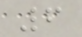6
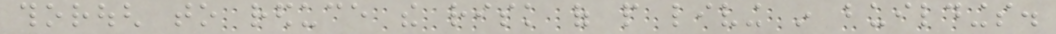thorough to reduce the risk of people living in buildings.
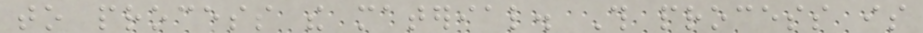to process the material. This process is
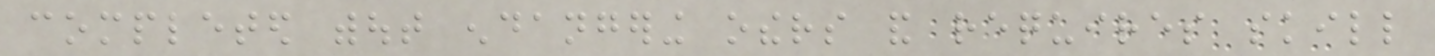completed without endangering others and requires skill
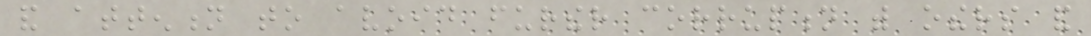and attention to avoid further corruption with others and
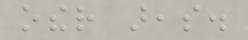other areas.
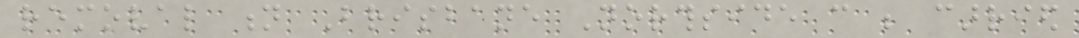removal n Brisbane Northside can be carried
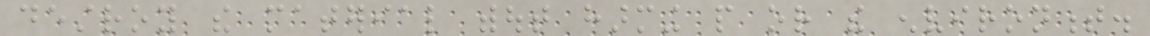destroy the material without harming people or the environment.
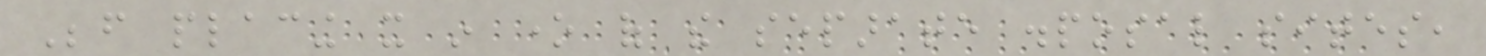Before placing it in one of the separate disposal sites,
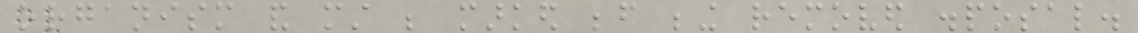organism and must be marked before being removed disposal.
